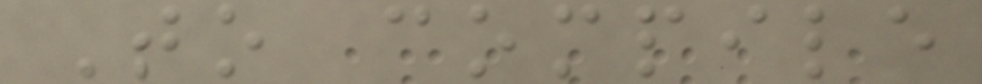To compile
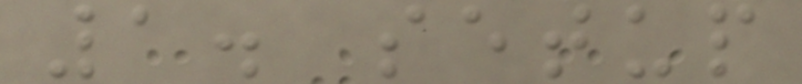1. setup
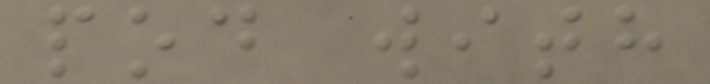pod with
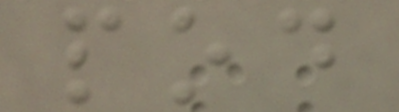pod
